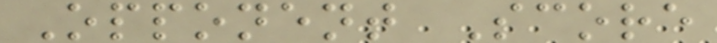Opponent Score
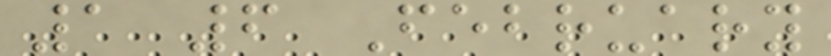1 6 February
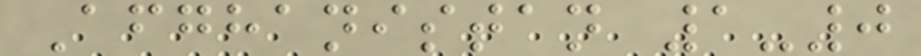Afghanistan 1-0
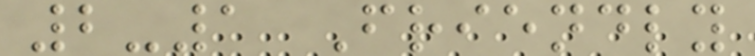2-1 Friendly
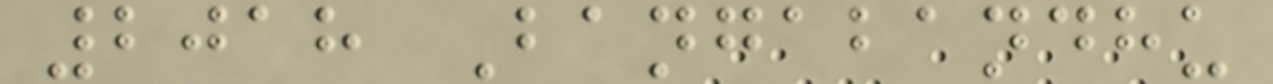2018 Bangabandhu
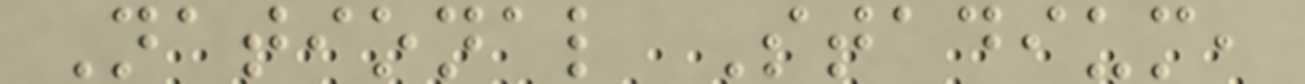National Stadium,
